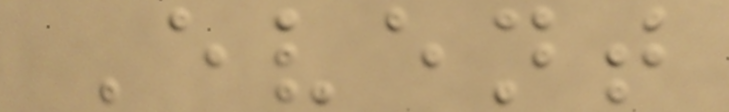Event
